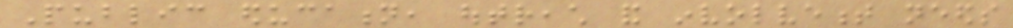Public education, outreach and involvement needs
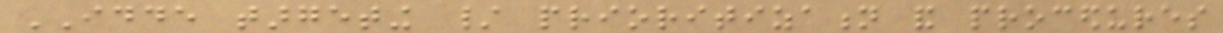IDDE targeting / prioritization and procedures
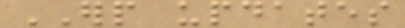ERP updates
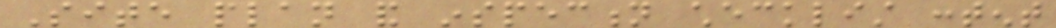Site plan and inspection checklist content
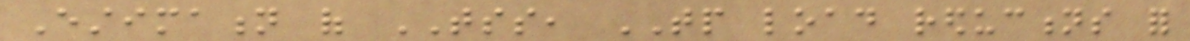Estimation of TSS, TP load reductions for
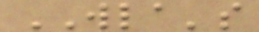WLA's
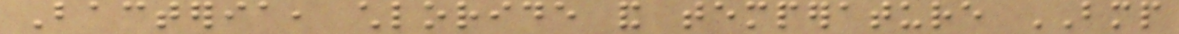Bacteria, chloride and temperature BMP
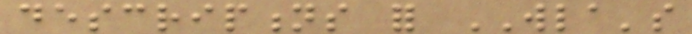descriptions for WLA's
